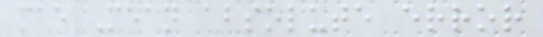mae Mean absolute error
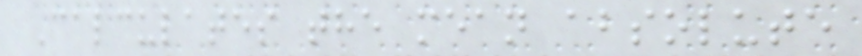Calculates the mean absolute
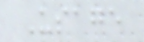Usage
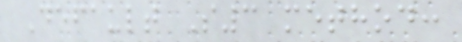Default S3 method:
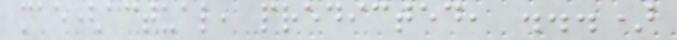mae(actual, predicted, ...)
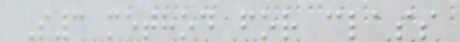S3 method for class
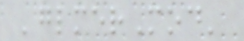'glmerMod'
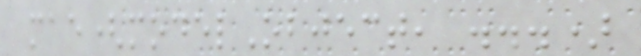mae(modelObject, ...)
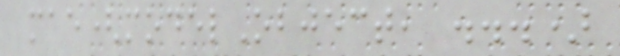mae(modelObject, ...)
